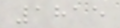1815
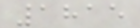1815
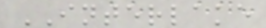INTERLAKE
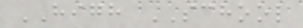HIGH SCHOOL
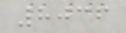8036
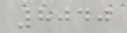8040
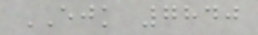EJK 7840
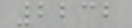2232
